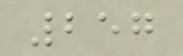257
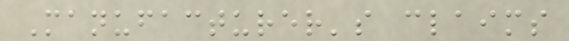Manufacturer's claims
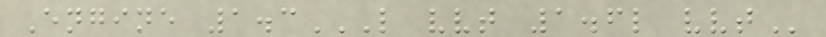Engine 1.3L VVT 1.6L VVT
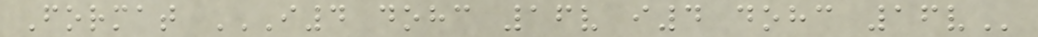Format I4 DOHC 16V I4 DOHC 16V
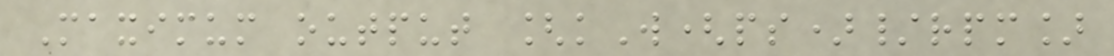Maximum output [kW(ps)/rpm]
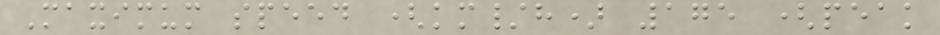Maximum speed (km/h) 175 (peak
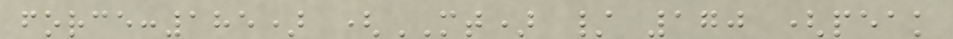force:185) (MT) / 170 (peak
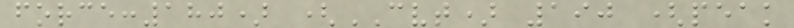force:180) (CVT) 190 (peak
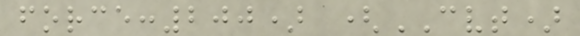force:200) (CVT)
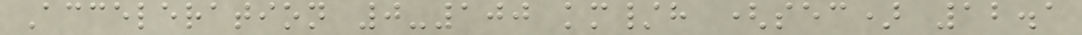Acceleration 0-100 km/h (sec) 12.1
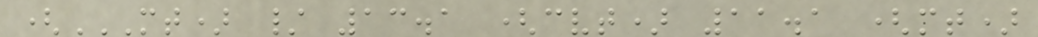(MT) / 13.1 (CVT) 11.1 (MT)
